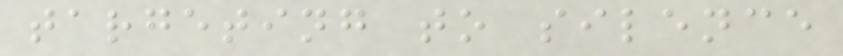targeting to silence
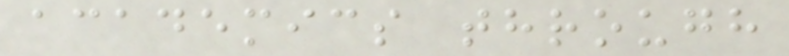academics through
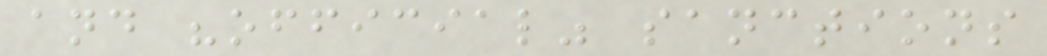and "official" sanctions
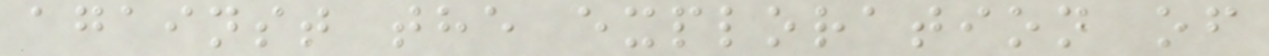against the exploration of
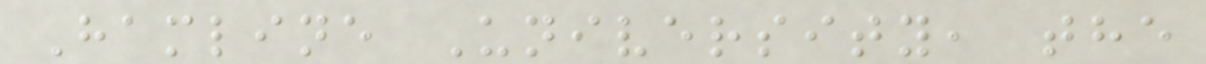Hamline University, the
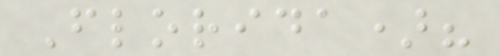Florida)?
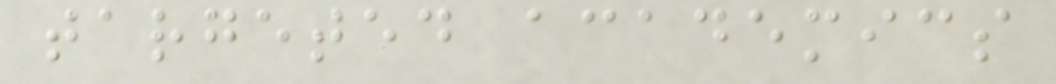targeted academics
